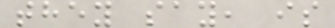they say, is
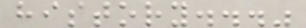history..."
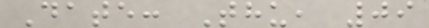Date: Thu, 09
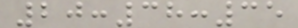20:38:35
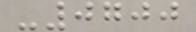-0700
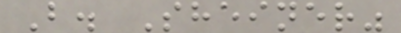B. Sheiner"
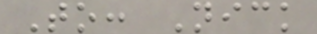To: Nick
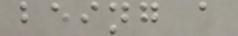being a
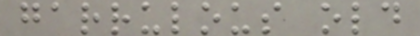garrulous old
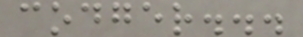codger...
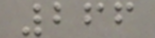266
